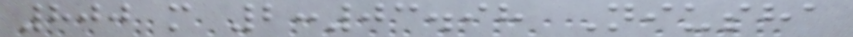800 m 2:03.98 Niusha
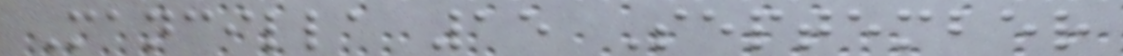Mancilla 15 September
